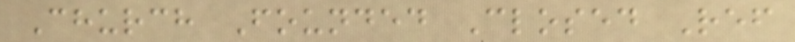Church Founded Closed Ref
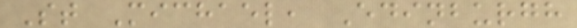St Michael, Edinburgh
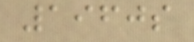1960s
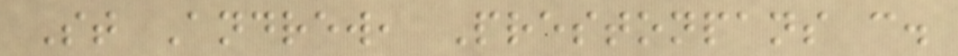St Andrew, Prestonpans c.
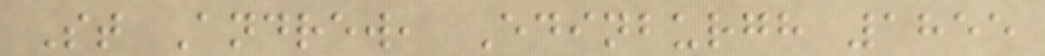St Andrew, Edinburgh 1855
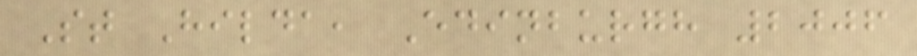St Hilda, Edinburgh 2006
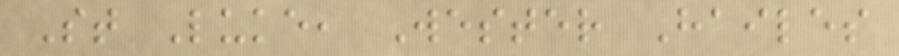St Luke, Wester Hailes
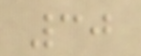30
